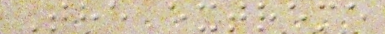The extreme
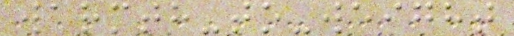warmth-to-weight
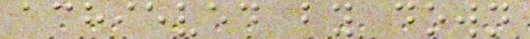achieved by down
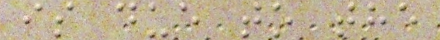is due to the
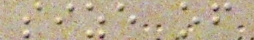size of
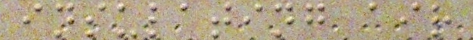insulating air
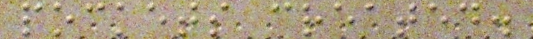pockets created.
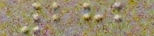282
